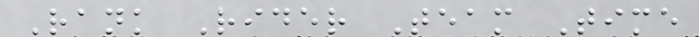Rank Rider Team Time
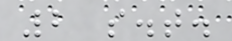2 s.t.
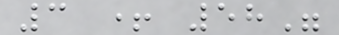3 + 58"
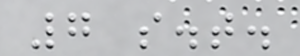7 s.t.
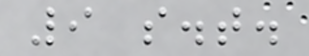9 s.t.
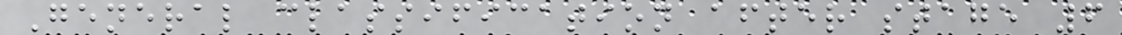General classification after stage 6
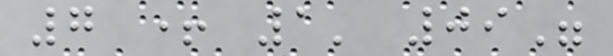7 + 1' 09"
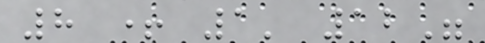8 + 1' 12"
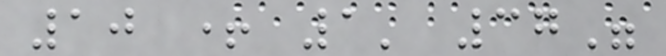10 + 1' 37"
